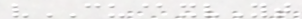vCU@xvYt
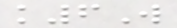k6W
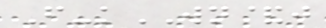F-kWN&j
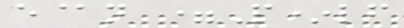e@n =P*lf
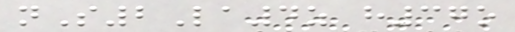nS2La4z h37o
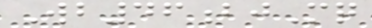Wb46bjMq
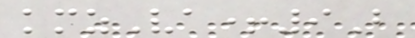kmzVa+9B
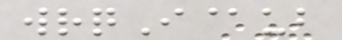wrqI@ub
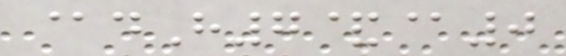@dH7&@0
